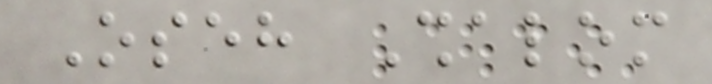Oseh Shalom
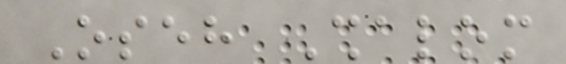Oseh Shalom
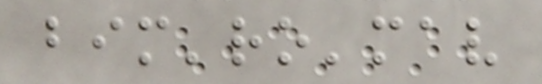bim'ro'mav
